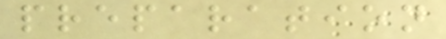preparation
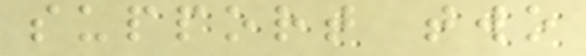support two
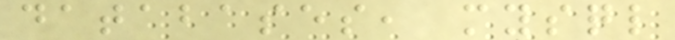databases, mysql
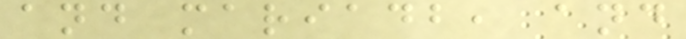and mariadb, and
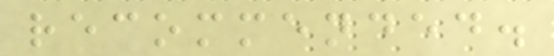recommended.
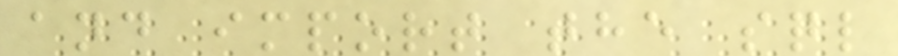and import the sql
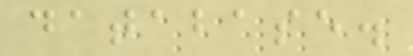database.
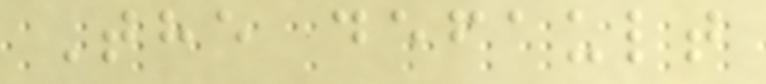The default
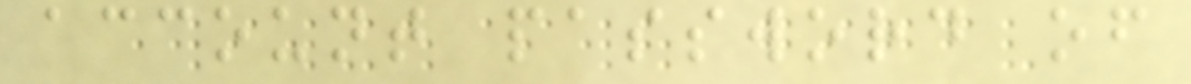account password of
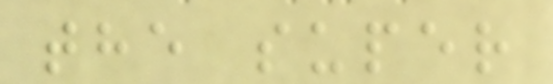the super
